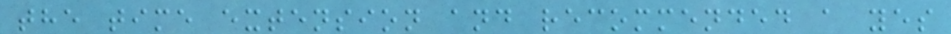the time extension and recommended a yes
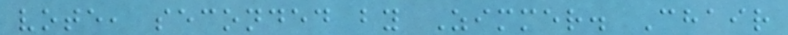vote, seconded by Zimmer. Chair
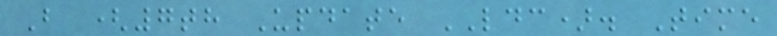B (7th Update LDC). Time
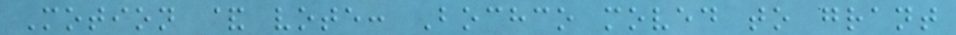Motion & vote: Bochco moved to grant
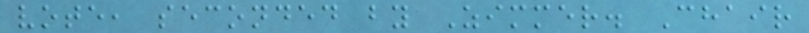vote, seconded by Zimmer. Chair
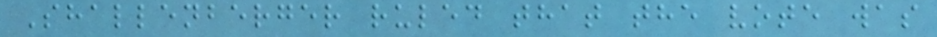Shallenberger ruled that the vote was
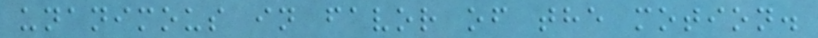unanimous in favor of the motion.
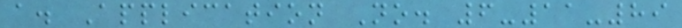a. Application No. 6-11-89
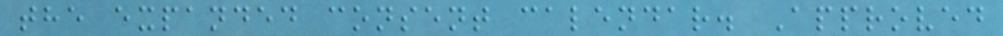the expanded consent calendar. Approved
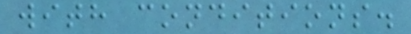with conditions.
